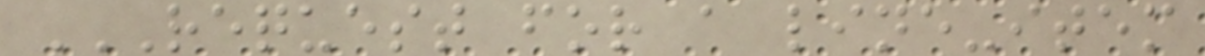REQUEST FOR A LINE-ITEM
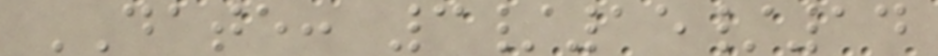DATE: 3/15/14
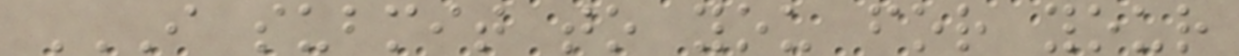I SUBMIT TO YOU FOR YOUR
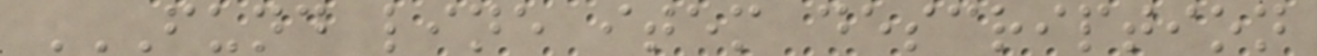FUND LINE ITEM DESCRIPTION
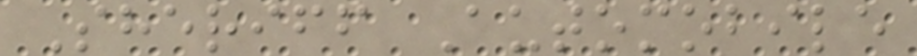Sheriff Automobile
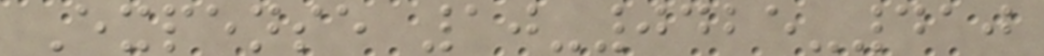Expense 10-0425-410
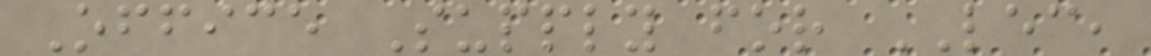Office Supply for LEC,
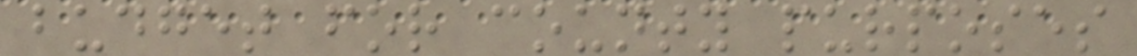budget for county purposes
